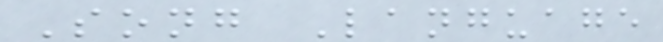Song Language
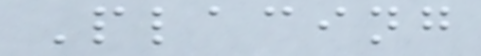Placing
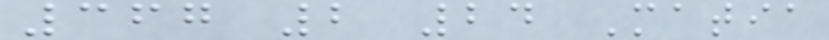367 2 24 Matia
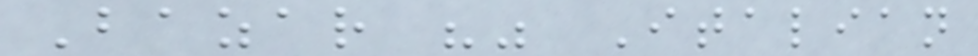Bazar "" Italian
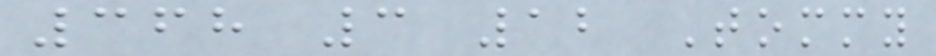368 3 12 Tommy
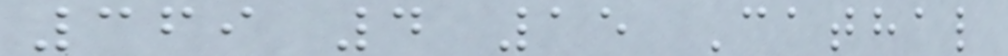369 4 15 Cathal
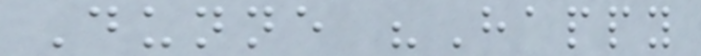Dunne "Happy
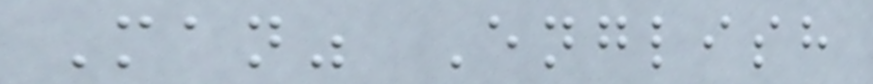Man" English
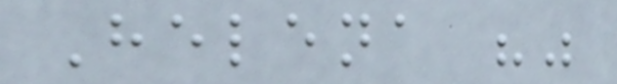Helena ""
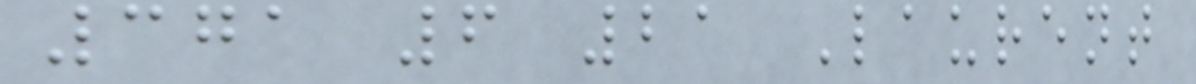371 6 21 Laurent
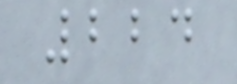224
